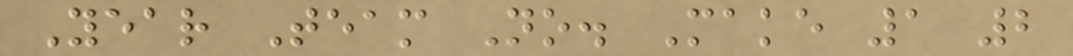Year Team No. Make 1 2
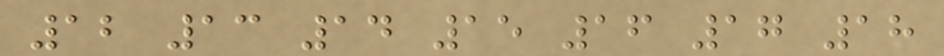12 13 14 15 16 17 18
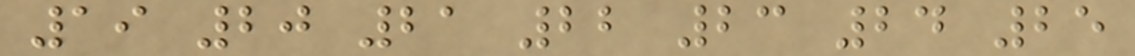19 20 21 22 23 24 25
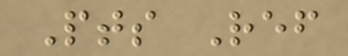Pts Ref
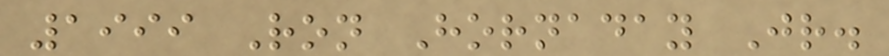1999 Ron Hornaday Jr.
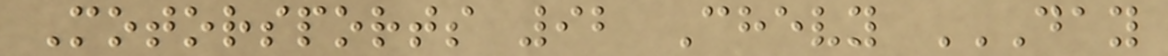Motorsports 92 Chevy DAY
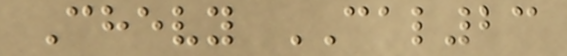Chevy CAL23
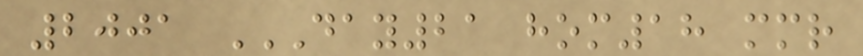2001 DAY21 HOM18 MMR
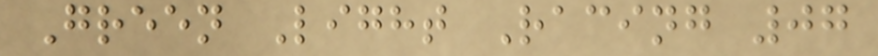Green Light Racing 07
